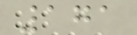171
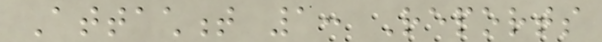Attachment 1: Reports
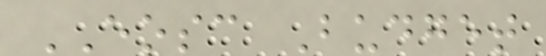EOSC Budget
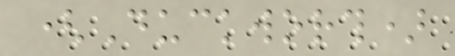(Duckworth)
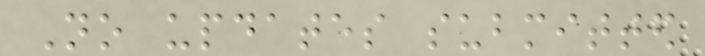No updates submitted
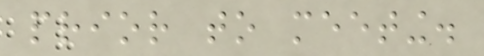prior to meeting.
